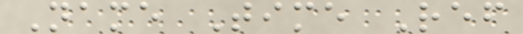Name Time Ref
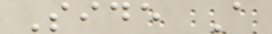Side A
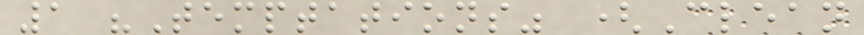1 "Temptations" (Clean
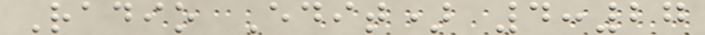Radio Edit) 4:27
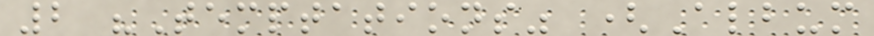2 "Temptations" (Album
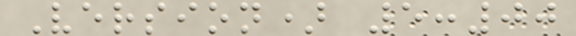Version) 5:00
